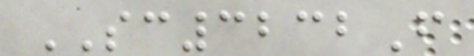SC3232F
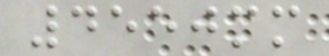4550mm
